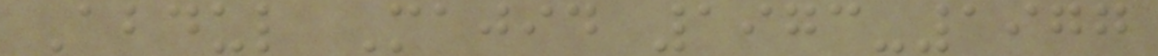Abdul Majid 1973-1977
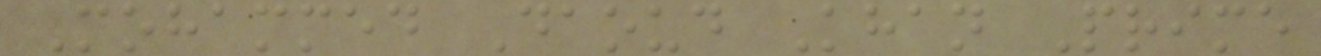Mohammed Daoud Khan Prime
